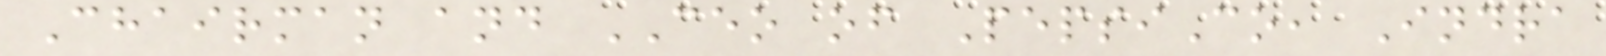Chairman and CEO of PepsiCo, Indra
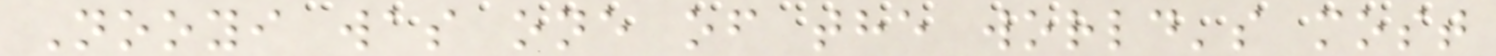Nooyi was one of the world's most
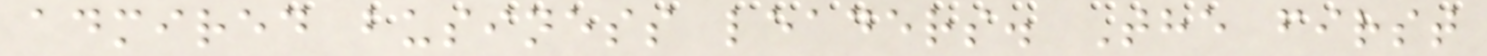admired business leaders. The first
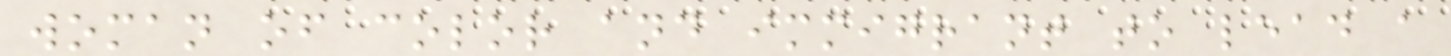woman of color and immigrant to lead a
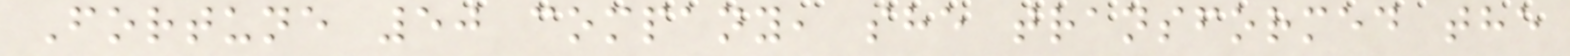Fortune 50 company, she transformed the
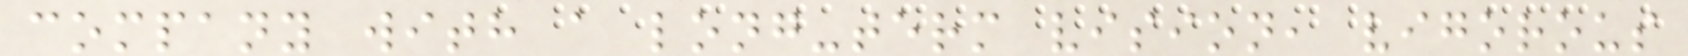company with a long-term vision, vigorous
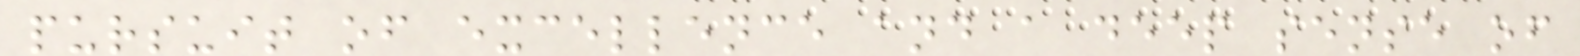pursuit of excellence and a deep sense of
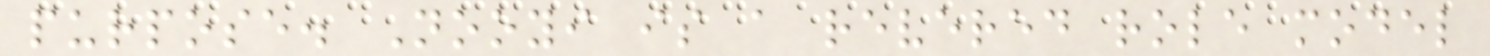purpose. Nooyi is a revered role model
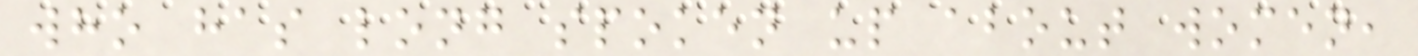who has long spoken up about women,
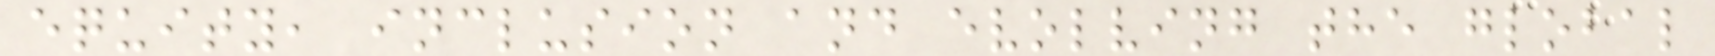equity, inclusion and evolving the global
